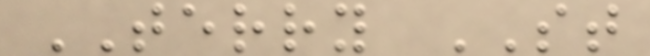TERRY ST
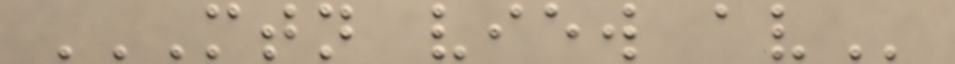MTN VIEW AV
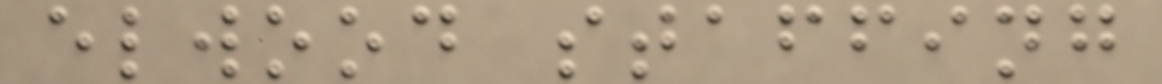elwood staffing
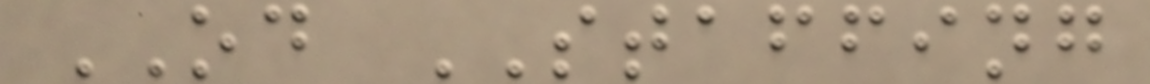OD STAFFING
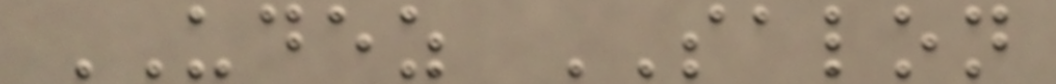UDEZ SALON
